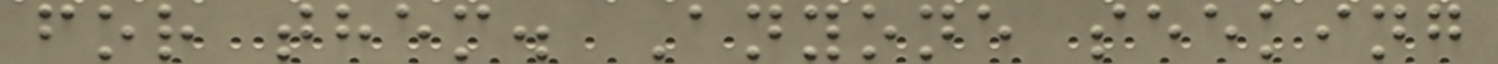for them. Anyone seeking
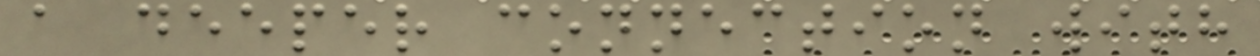a deeper connection with
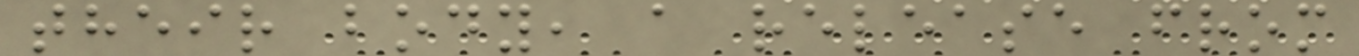their body, a release from
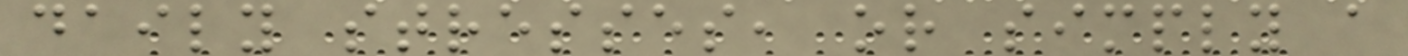daily stresses, or simply a
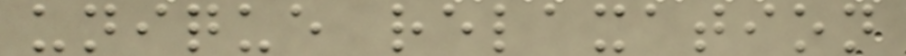unique relaxation
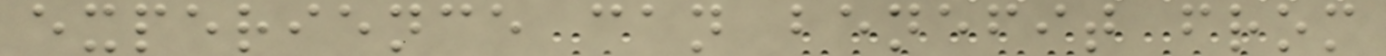experience can benefit from
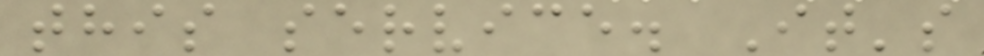this service. It's
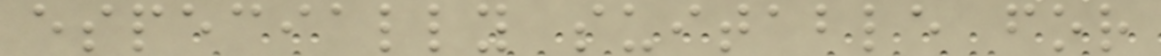especially suitable for
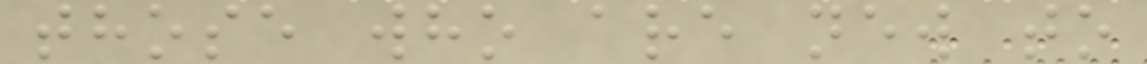those who are new to
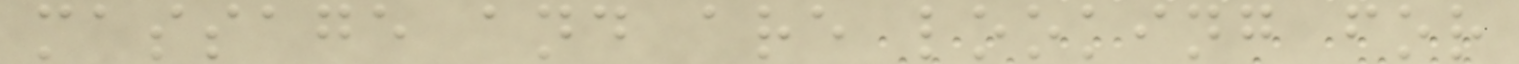massage and are looking for
